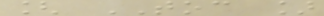[ TOC ]
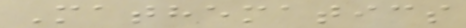Mathematics
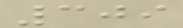309
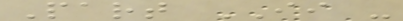Part II -
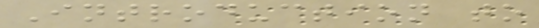Introduction to
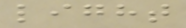light
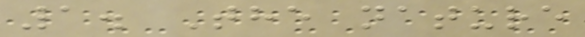1. The nature
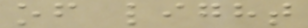of light
